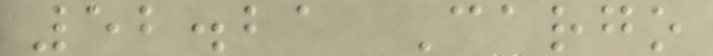52.21 Cargo
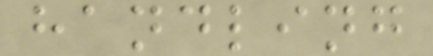handling
